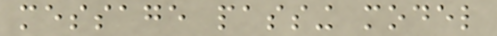message passing model
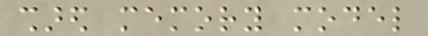shared memory model
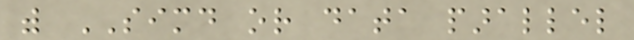with SIMD or data parallel
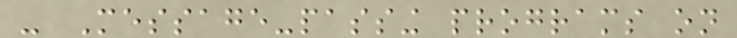- Message-passing programs on
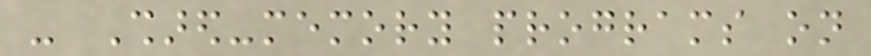- Shared-memory programs on
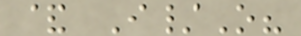& I/O?
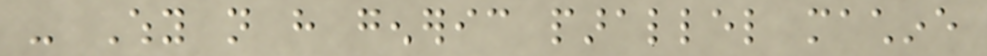- Why not have generic parallel machine
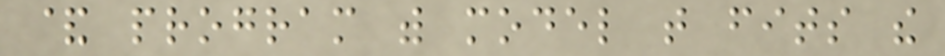& program with model that fits the
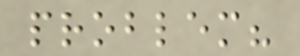problem?
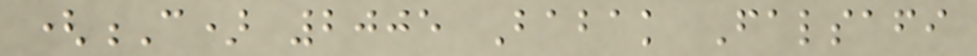(C) 2005 Babak Falsafi
